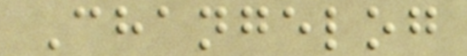Changelog
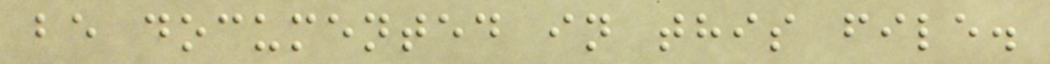be documented in this file.
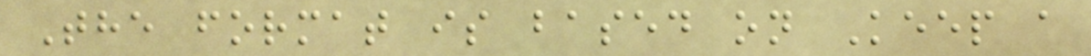The format is based on Keep a
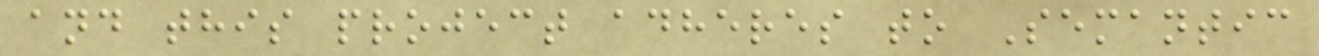and this project adheres to Semantic
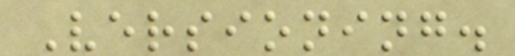Versioning.
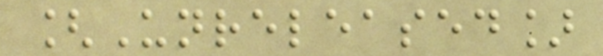[Unreleased]
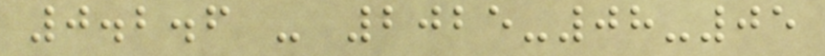0.2.6 - 2025-08-05
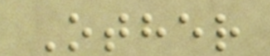Other
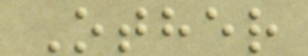Other
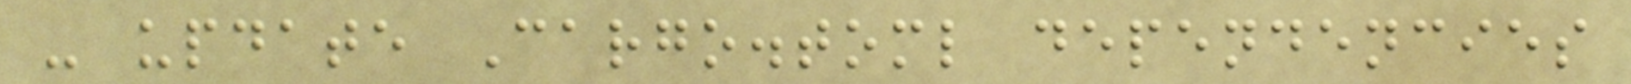- update Cargo.toml dependencies
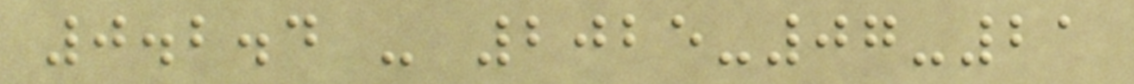0.2.4 - 2025-07-21
